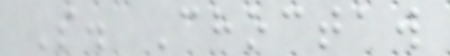S. Choctaw
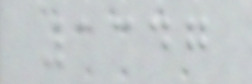1347
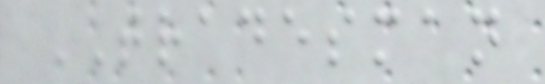TRADESMAN
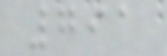791
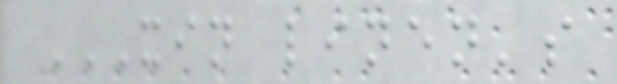XIN LINEN'S
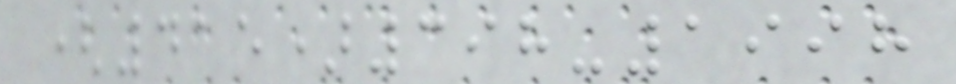(415)398-1998
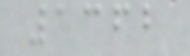1362
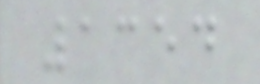1354
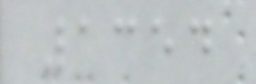1354
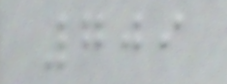709
